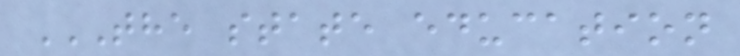THE STATE EDUCATION
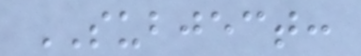SUBJECT:
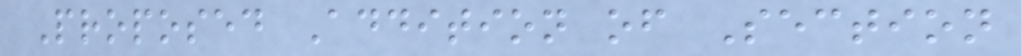Proposed Addition of Section
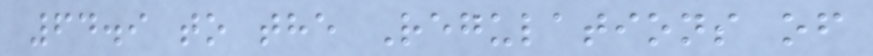64.9 to the Regulations of
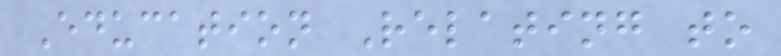Education Relating to
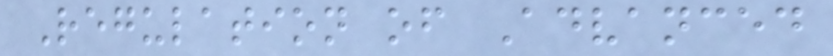Regulation of Advanced
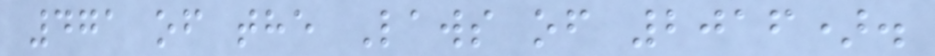471 of the Laws of 2016).
